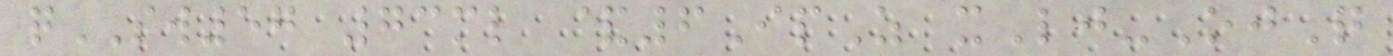qSW57 73ml &6IpZ xLj-OjQ
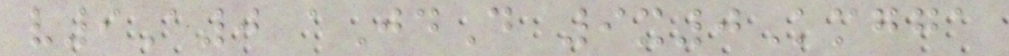v9A0 aJdD 9x0Kmgga
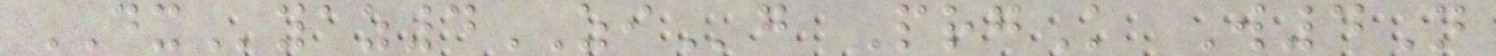DXyaz4ZIg PrgK W4N
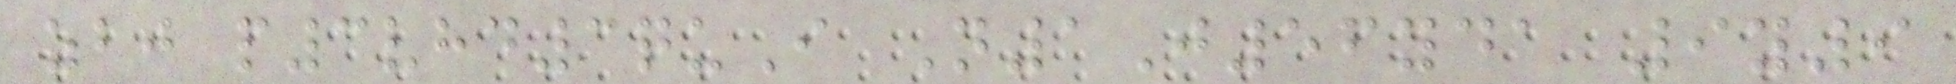zbj p3vhd3quI N1J56yda 9y9
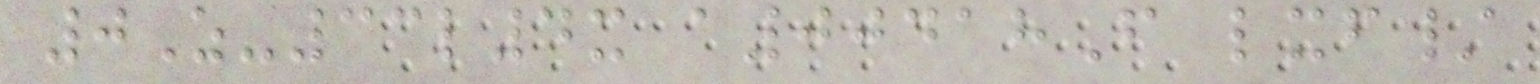0Z-33l4x a00418F lxf/
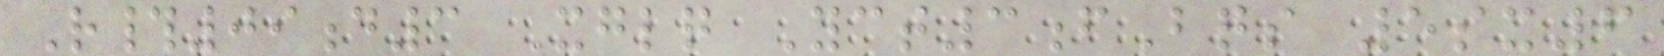R#09d3 Xglq Yct3fBqs 5sx6
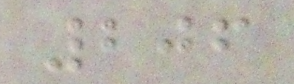206
